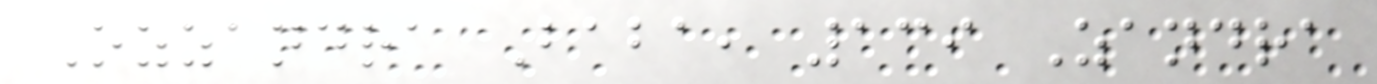Ozzandra Baba, 139 Zandra
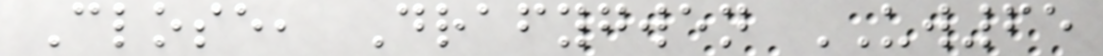Close, Drafygwen UW65
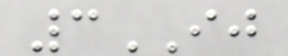3IJ
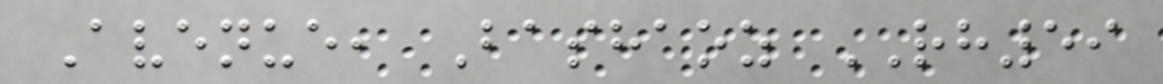Avenue, Bashaoz RH59
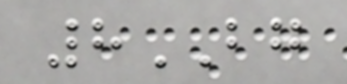8BG
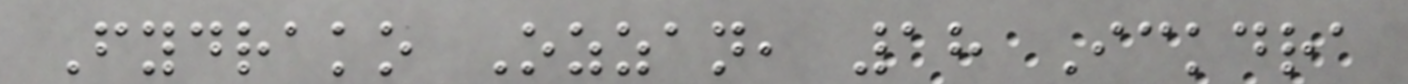Fydrako Ozzan, 18 Ickdra
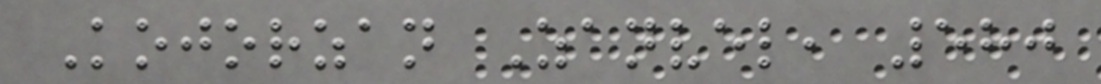Kojorzan Zanvel, 580
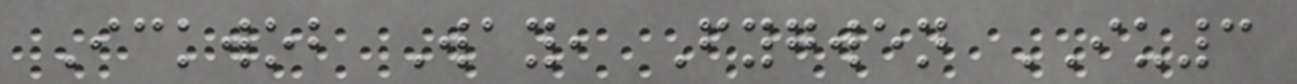Ickwob Way, Fygwen IU3
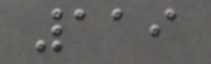119
